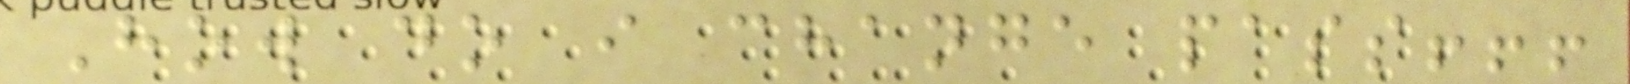How do i change pass!!!
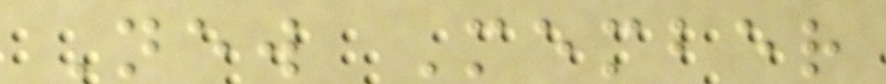New Member
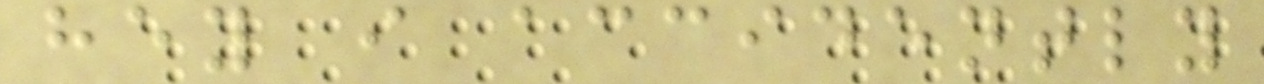hey i accidently
